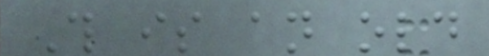This is an old
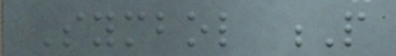Symbol P
